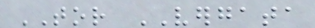TOR VERGATA
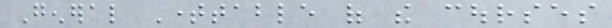General Timetable of the courses
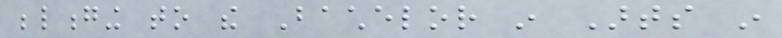belonging to the Bachelor in Arts in
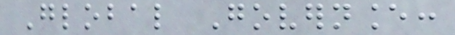Global Governance:
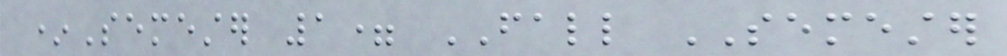*Semester 1= FALL SEMESTER
